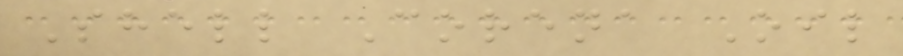Shell Corena Oil
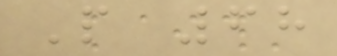P 68
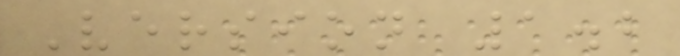Version 1.2
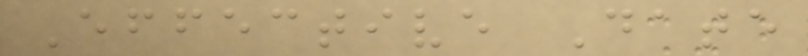Effective Date
